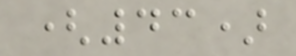(43)
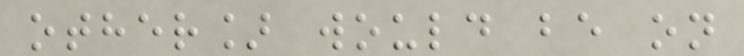other] would be on
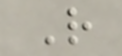R
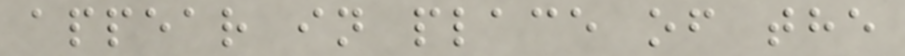appear in place of the
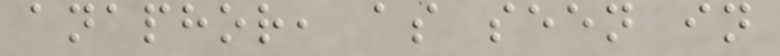anaphor, as seen in
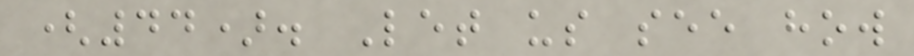(44). Let us see how
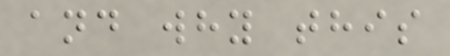and why this
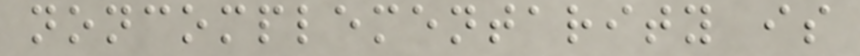noncomplementarity is
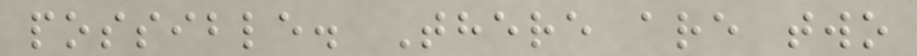possible. There are two
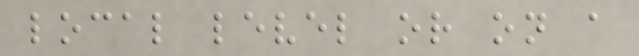local level or on a
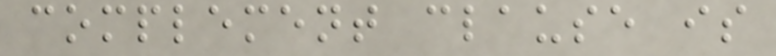complement clause is
